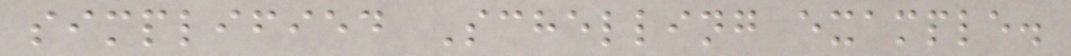simplified Schelling example.
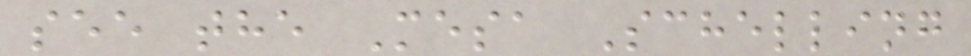see the Mesa Schelling
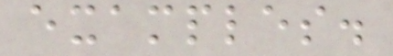examples.
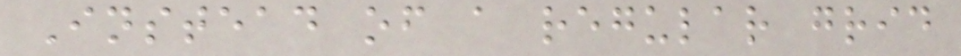Instead of a regular grid
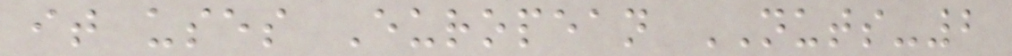it uses European NUTS-2
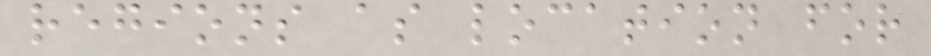regions as location for
